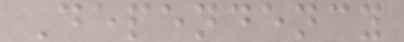Dependency
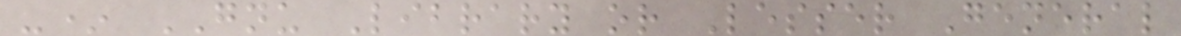-* GNU Library or Lesser General
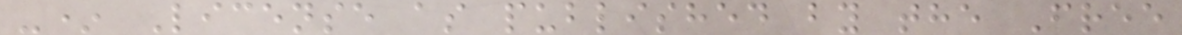-* License as published by the Free
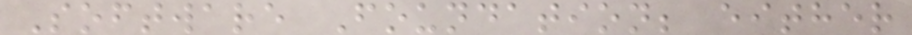Software Foundation; either
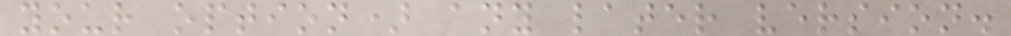your option) any later version.
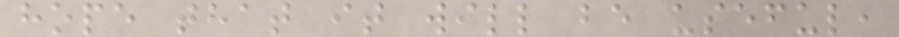hope that it will be useful,
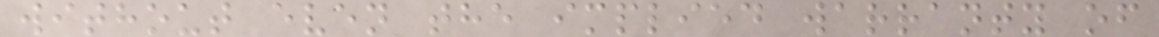without even the implied warranty of
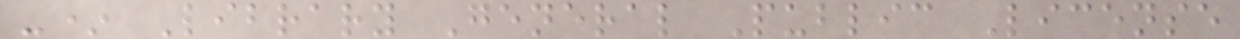-* Library General Public License
